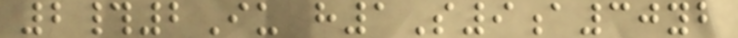2#2Iu h1S9a30yb
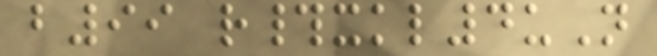b99 r#xkl4uN
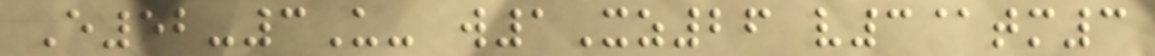E52-3U- w1Xz26 v3@tm3
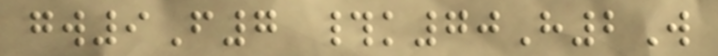gw9F7 #k70H2W
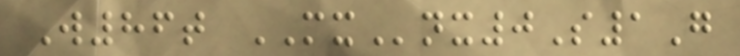W86t MXnx0S1G
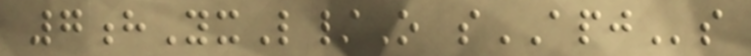7hYxL/O sAPJs
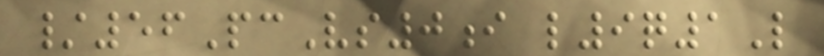/56PcVs0i l9q1L
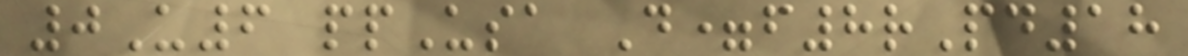0U6 ppUsa D=f8rPd18
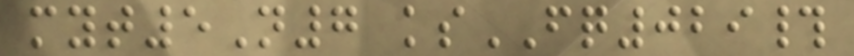myt5N7 ksFQ029#
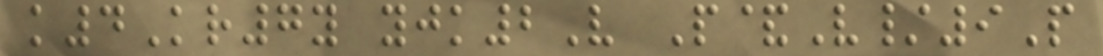k4Kr7y yjk2V P&V/9P
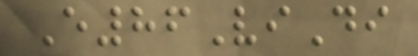E86ViDi
